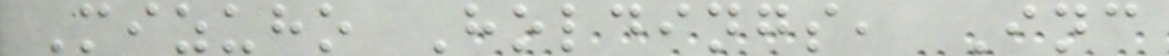Mizuho Holdings, Inc
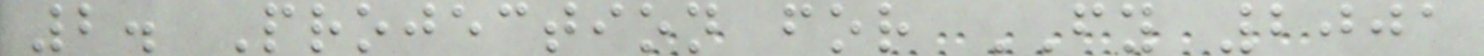2. Projection for FY 2001
